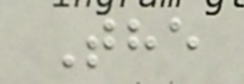The
